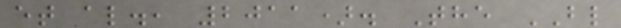et al., 2011). The BL
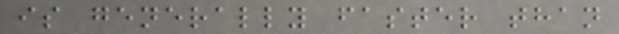is generally faster than
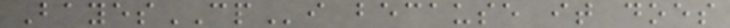BayesCPi because it does
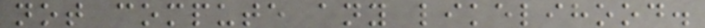not compute any likelihood.
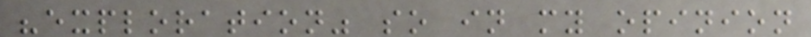"exploration" so in my opinion
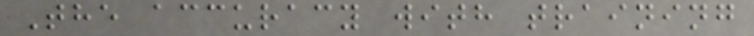The accuracy with training
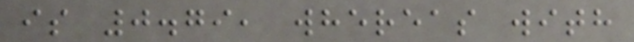is 0.79, whereas with
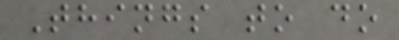Things to do
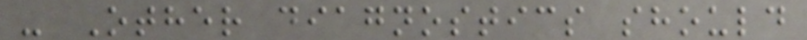- Other diagnostics should
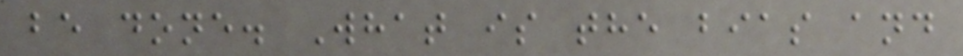be done. What is the bias and
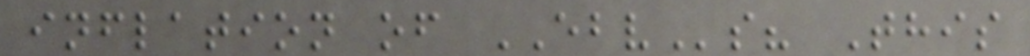inflation of EBVs? This
